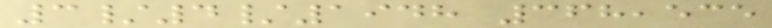3/4/1948 368,535
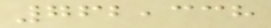762,338
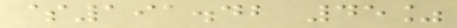$191.42 45%
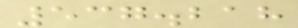537.218
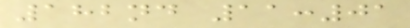182nd 11:01
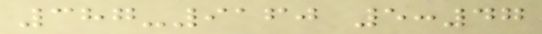387-9160 5:47
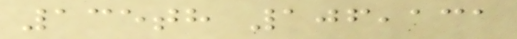135th 106,131
